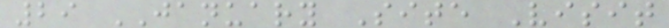29 JANUARY Site Visit
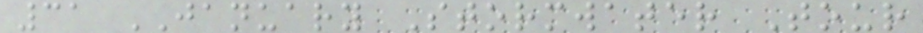31 JANUARY Stormwater Tour
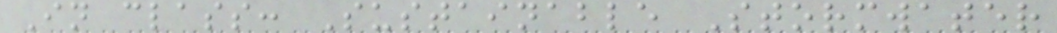In class: Sustainable Stormwater
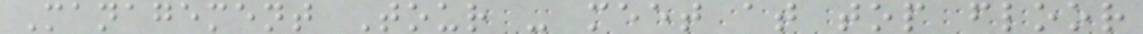Management Tour - meet at top floor
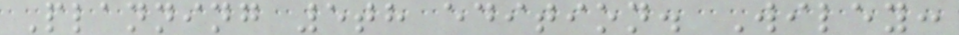Planning 5th edition. Wiley:
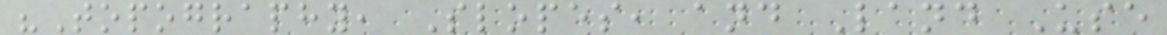"Topography, Slopes, and Land Use
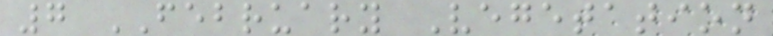7 FEBRUARY Vegetation
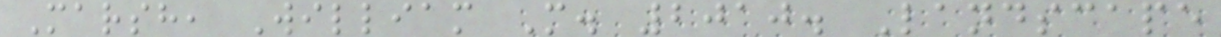Marsh, William M. 2010. Landscape
